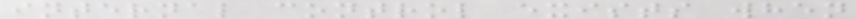internal control exists when
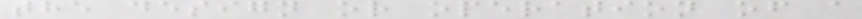the design or operation of a
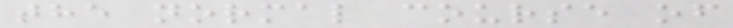the normal course of
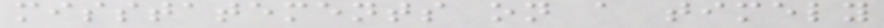misstatements on a timely
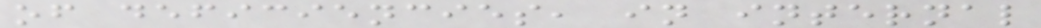of deficiencies, in internal
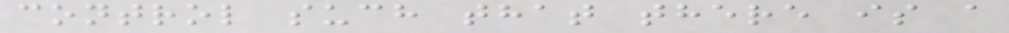control such that there is a
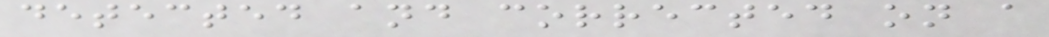detected and corrected on a
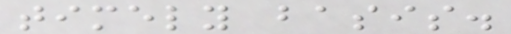timely basis.
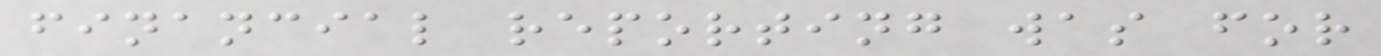financial reporting was for
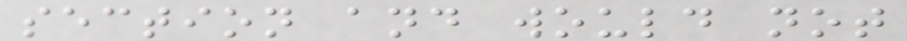section and would not
